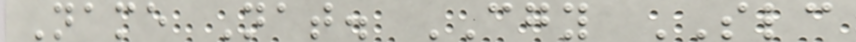Name Nat. CGY SLC
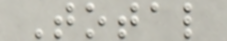Total
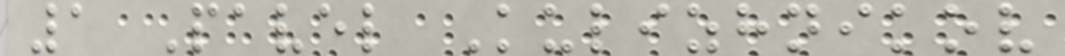1 Pavel Kulizhnikov
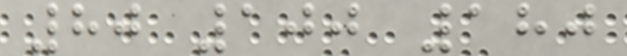80 100 180
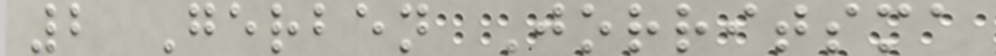2 Gerben Jorritsma
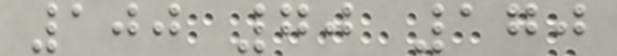100 70 170
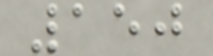150
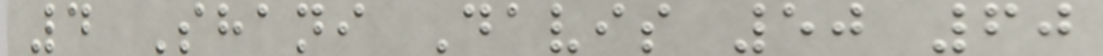4 Shani Davis 50 60
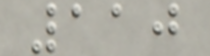110
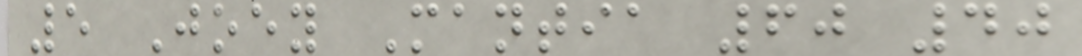5 Joey Mantia 60 40
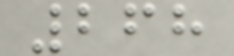268
